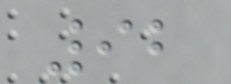92
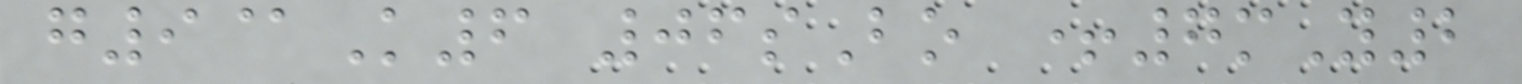g9@K6 06sBo +7mY2
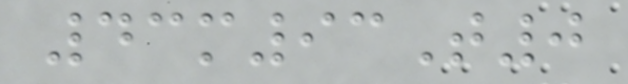43m93T0
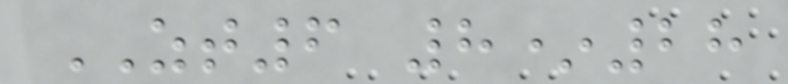ZT6 8*28
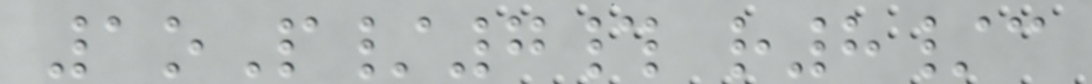1oP/7# r8/c
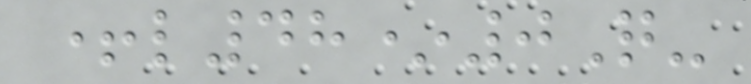+l48*0Q-
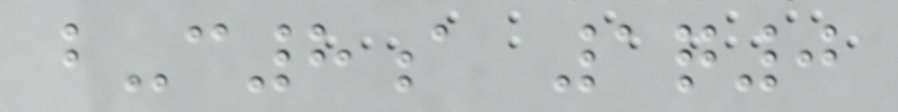b-c8a 1q0
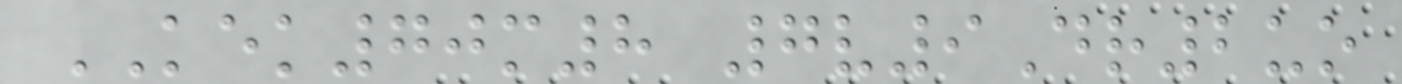KEK70m8 7v9Dr2uo
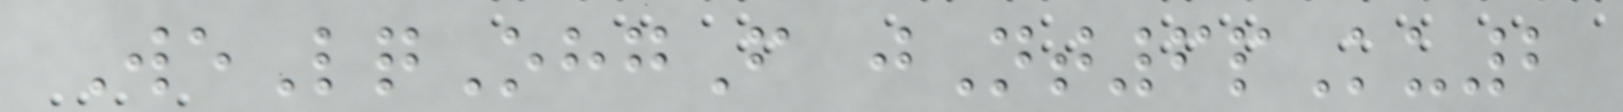WeLqOhgF jNt6pKu2
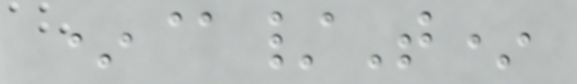*@/T*
